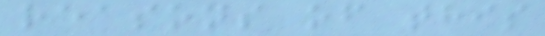reasons of this
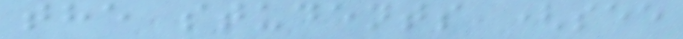the students (see
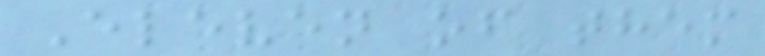Eleven of them
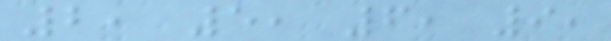2, 5, 6, 9,
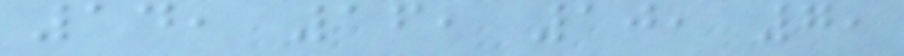14, 16, 10, 7,
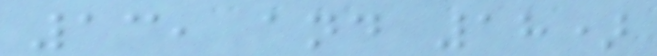13, and 18)
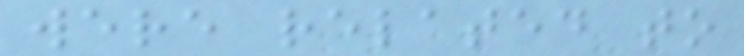were related to
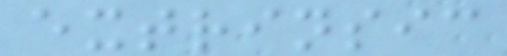extrinsic
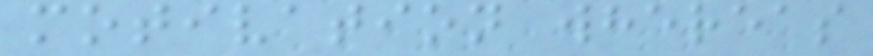motivation whereas
